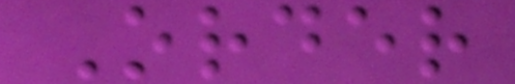Order
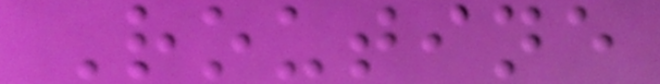Routine
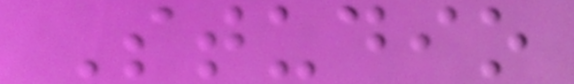Studio
